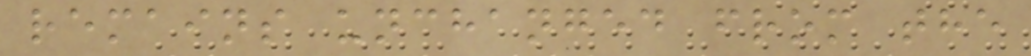remains unchanged from the
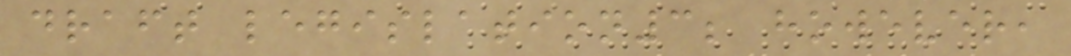draft legislation3; however,
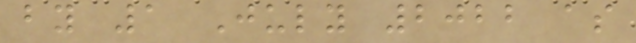by 1 July 2022 as
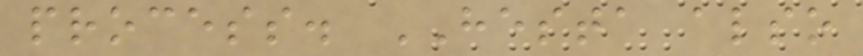process. HESTA also
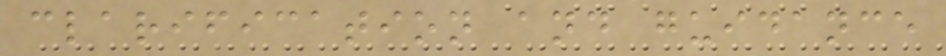clarification and guidance
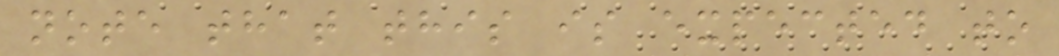note that this is expected to
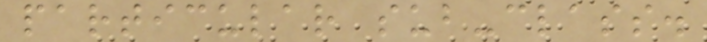particular sub-class.
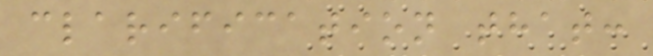clarification that:
